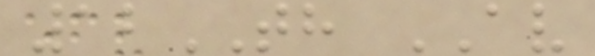12TH AV
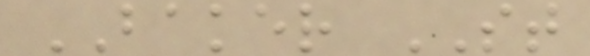BAKER ST
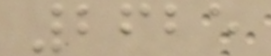2625
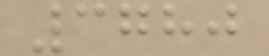3780
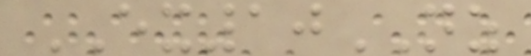EX10NZ
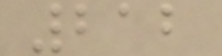212
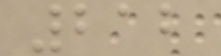212
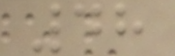48
